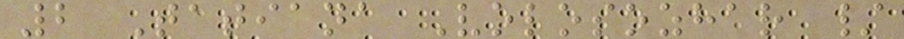2 Tatiana Volosozhar /
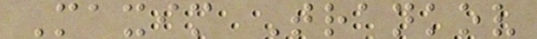Maxim Trankov
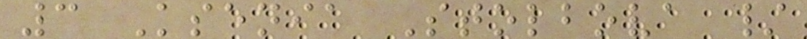3 Ksenia Stolbova /
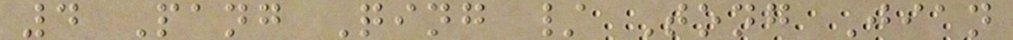4 Pang Qing / Tong Jian
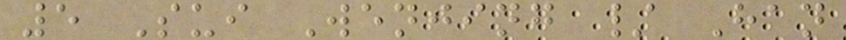5 Sui Wenjing / Han
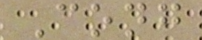Cong
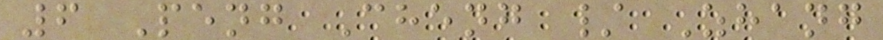6 Peng Cheng / Zhang
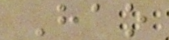Hao
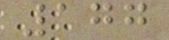177
